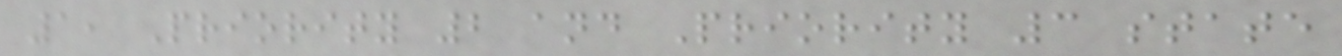1, Priority 2 and Priority 3 state
